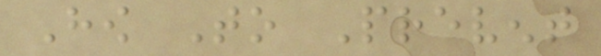How To Prevent
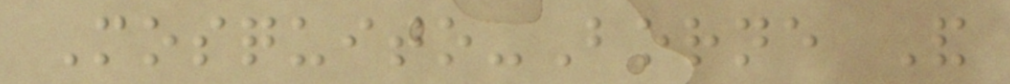Mosquito-Borne And
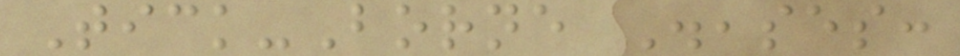Tick-Borne Diseases:
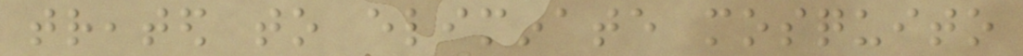treated to eliminate mosquito
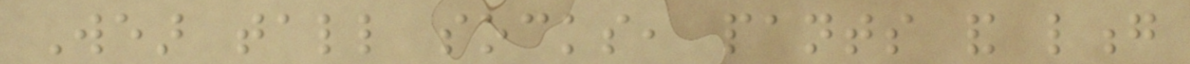Wear tall socks, pants and long
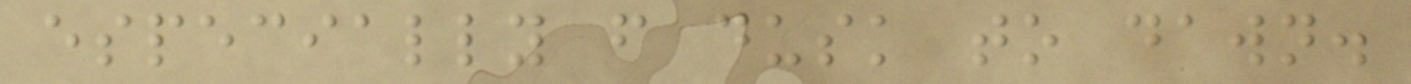especially from dusk to dawn.
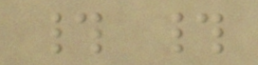# #
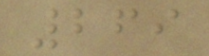269
